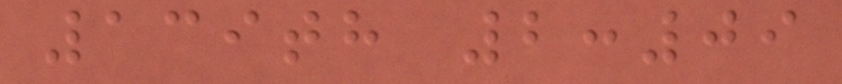139th 2:09
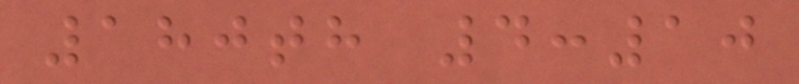180th 4:10
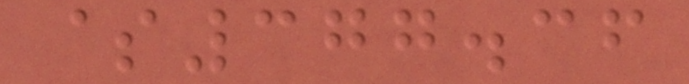$377.36
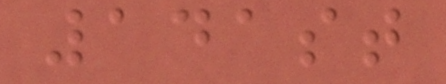141st
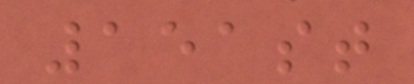151st
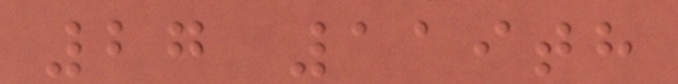27 119th
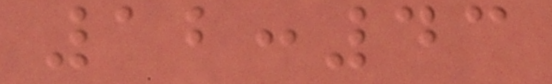12:43
